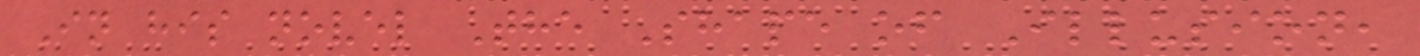In his novel The Shape of Illusion,
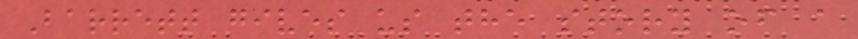Barrett gives us the story of a
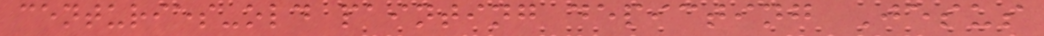centuries-old painting depicting Jesus
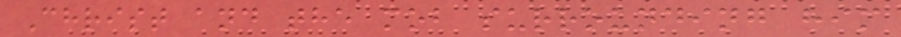Christ and the mob surrounding him
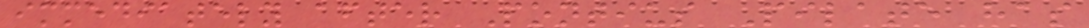immediately after Pontius Pilate has
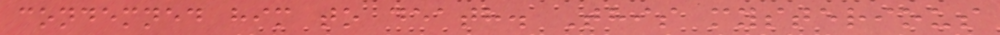condemned him to death. This mysterious
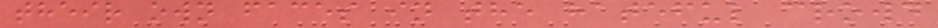their own faces in the hateful crowd
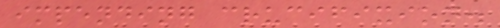impending crucifixion.
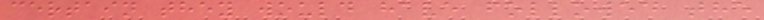certain they would have followed the
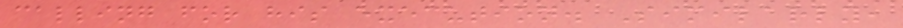calling for his execution. Similarly,
